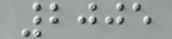2005
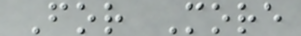For More
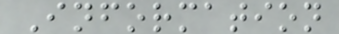Information
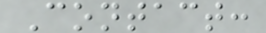Contact:
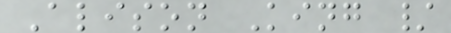Alison King /
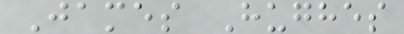James Hughes
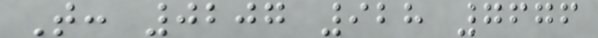T: 0207 928 7676
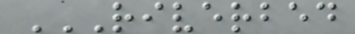RIVERBED
